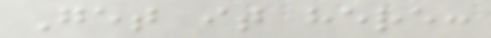Get it here:
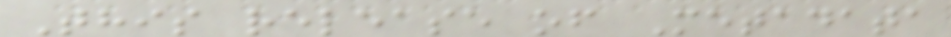This release of Metadata
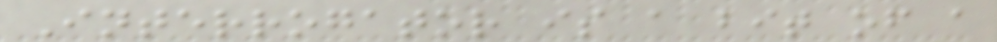Interrogator is a bit of a
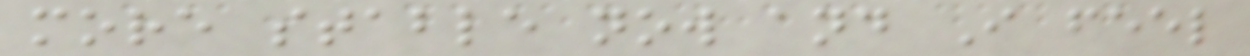more stable now and I feel
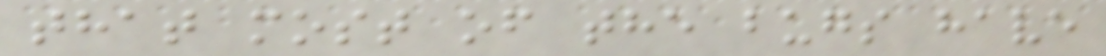that most of the bugs have
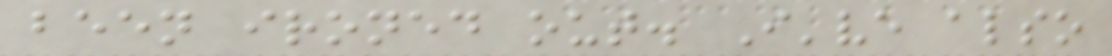been ironed out. I've also
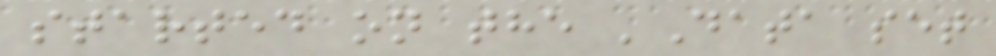started on the 'Data set
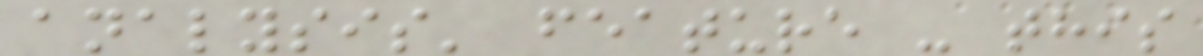analysis' feature - this
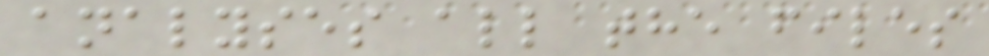analyses all the files
